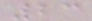23
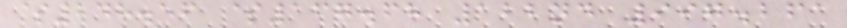$248.56 $167.68 122nd 997.261
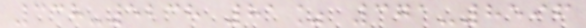338-5238 81% 371-8596
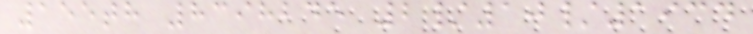155th 8398245 2/10/1934
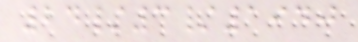24/3/1940
